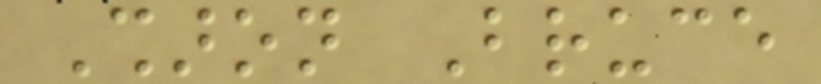Sharon Bruce
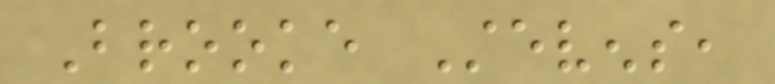Brooke Stevens,
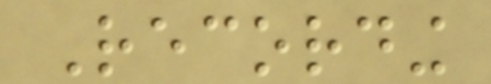Recording
